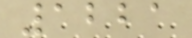1221
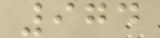974
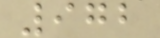972
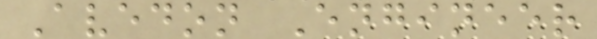Avedon Engineer
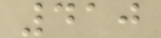410
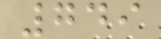749
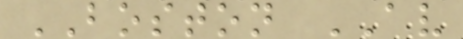BOSTON AV
